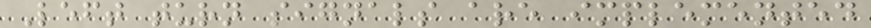Left turn signals are implemented
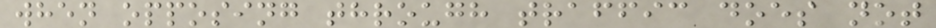when opposing through traffic does not
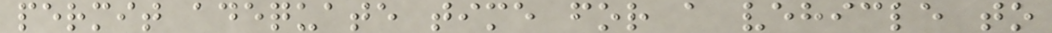permit adequate time for a vehicle to
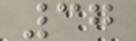37
